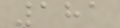181
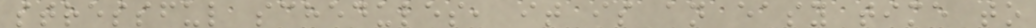stressful schedules, it is an easy time to
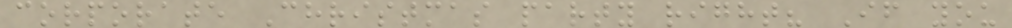corporate Christmas party right? If you
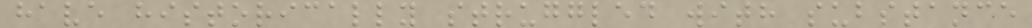have historically struggled with substance
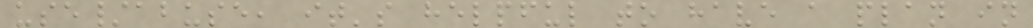use/abuse, it's helpful to have a plan in
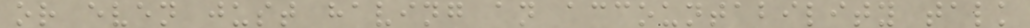or even just having an accountability talk
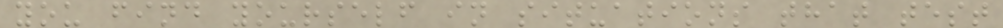you find yourself in situations that test
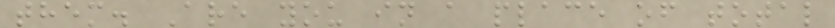them. Are you in a place of total
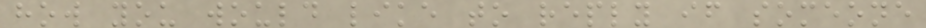how you would like to reply if someone
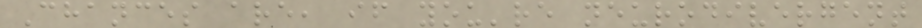Chances are, if you're neurodivergent
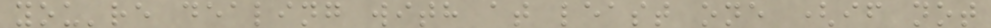you're dealing with at least one (if not
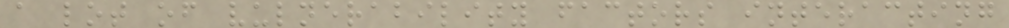a lot of vulnerability factors interacting
